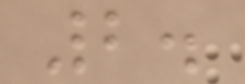2.
